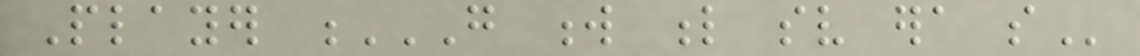Player G W L SV ERA SO
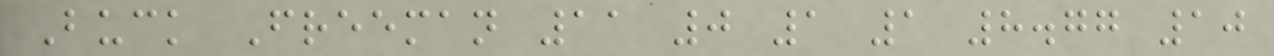Buck Freeman 11 0 1 1 8.77 10
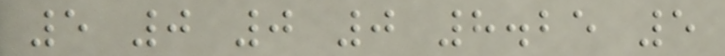5 0 0 0 8.25 5
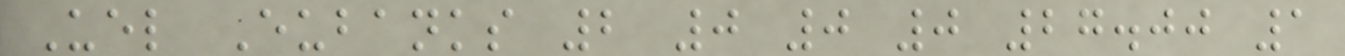Uel Eubanks 2 0 0 0 27.00 1
